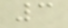3
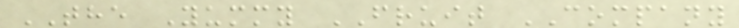THE Yummy FRUIT COMPANY
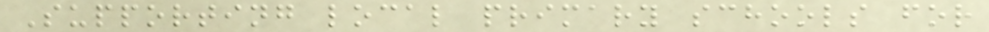Supporting local primary schools for
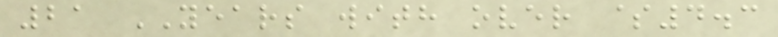21 YEARS with over $4.3
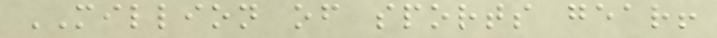MILLION of sports gear!
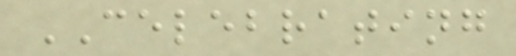CELEBRATING
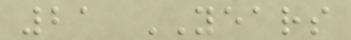21 YEARS
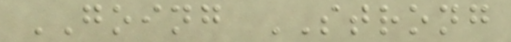GOING STRONG
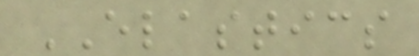ELASTICS
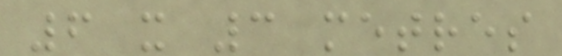6 x 3 metres
